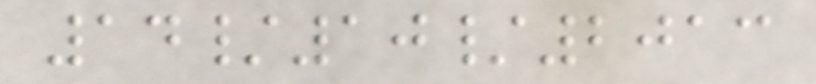14/10/2013
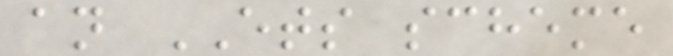an ETS scheme
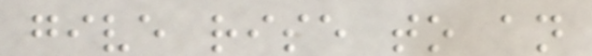give rise to an
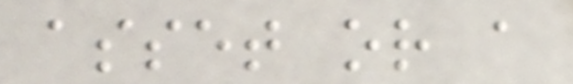asset or a
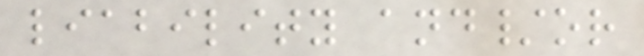liability and/or
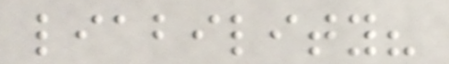liability?
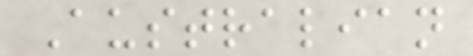Australian
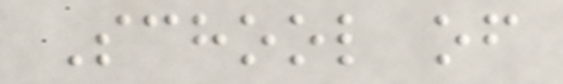School of
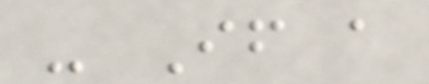- If a
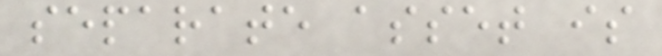separate asset is
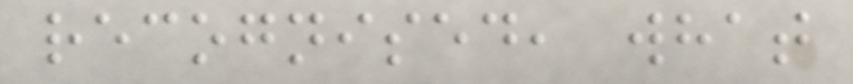recognised, what
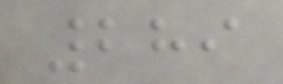289
